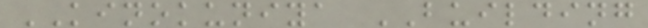KINOKUNIYA BUILDING
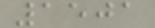1501
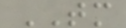TM
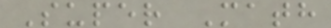Super Math
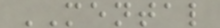MENTAL
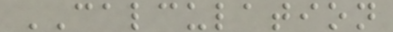CALCULATION
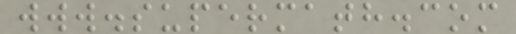www.supermath.com
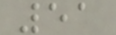51
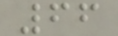66
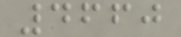4660
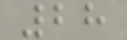28
